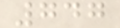747
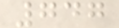747
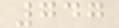747
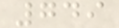749
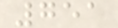751
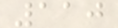110
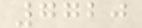7720
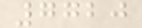7720
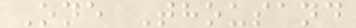One Thousand
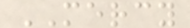MERCY
